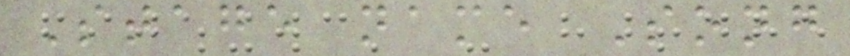Stage name Song
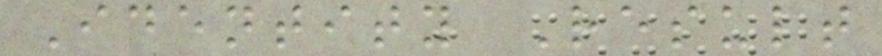Identity Result
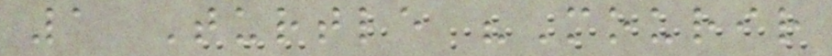1 Turtle "Mourir
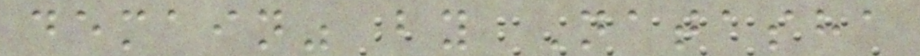demain" by Natasha
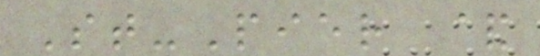St-Pier &
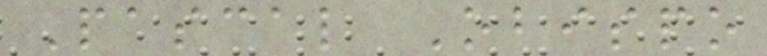Pascal Obispo
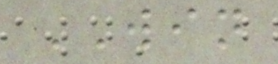WIN
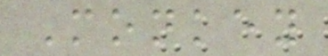Monkey
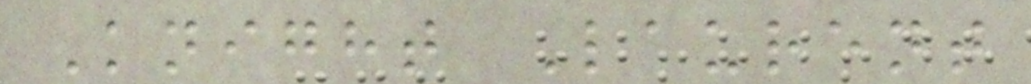Knight Laurent
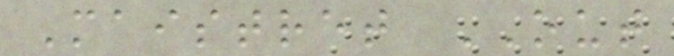Maistret OUT
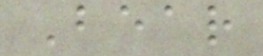Bear
